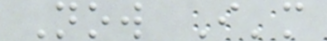Now I'm
